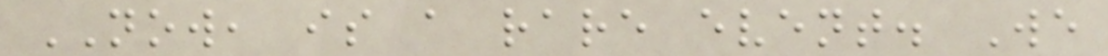NOW, is a rare event. We
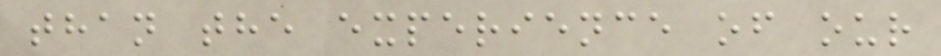than the experience of our
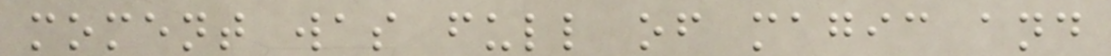moment was full of magic and
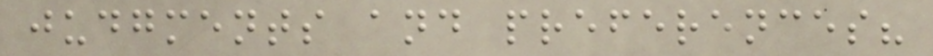judgments and preferences?
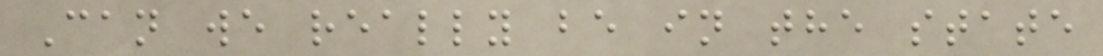Can we really be in the state
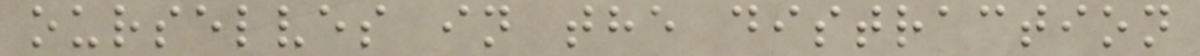ourselves in the distraction
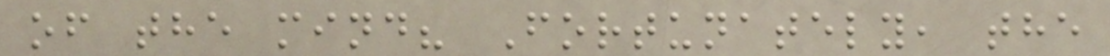of the mind? Fortunately, the
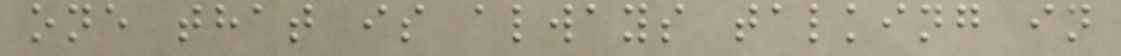one that is always talking in
